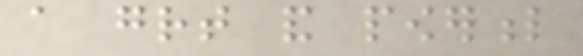a great and powerful
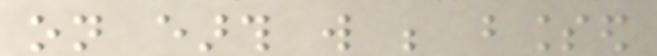on earth will be blessed
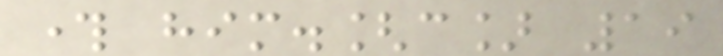through him.[c] 19
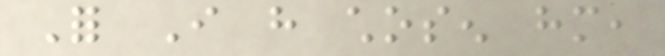For I have chosen him,
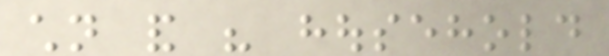children and his household
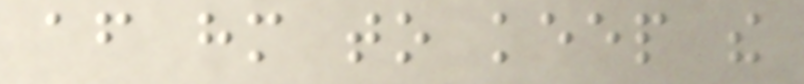after him to keep the
